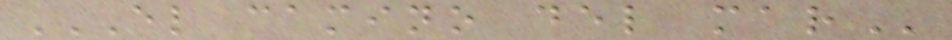EL CAMINO DEL MAR
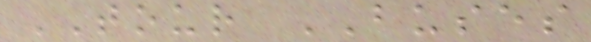TOUR BUSES
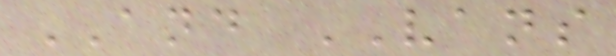AND VANS
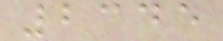2345
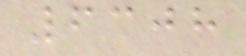6308
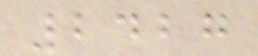2427
